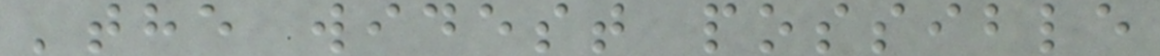'the widest possible
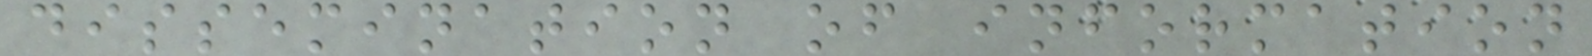dissemination of information
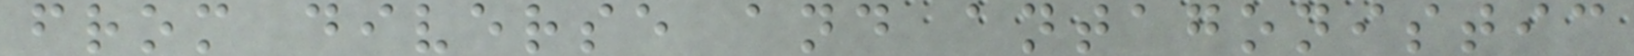from diverse and antagonistic
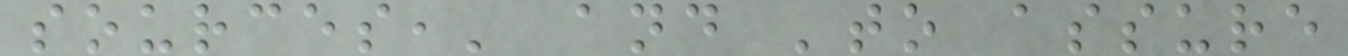sources,' and 'to assure
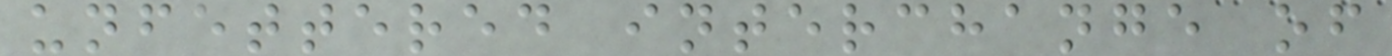unfettered interchange of
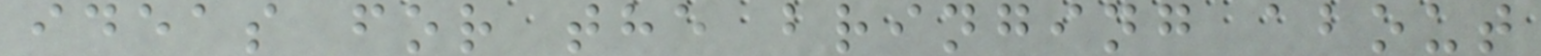ideas for the bringing about
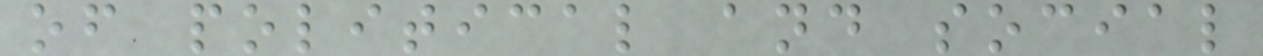of political and social
